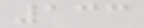133
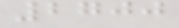2700
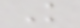K
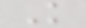K
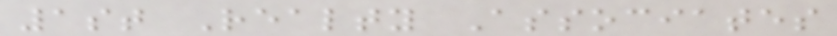1st Realty Associates
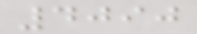4090
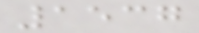1537
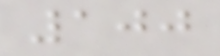100
